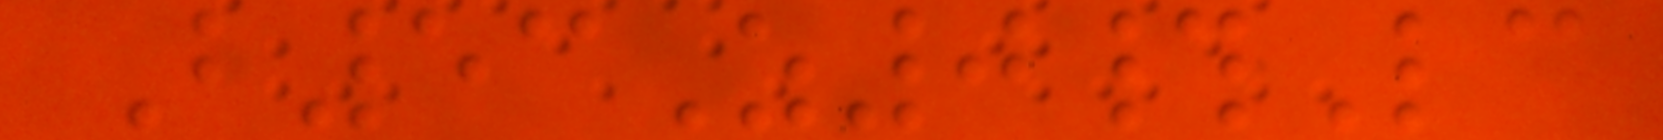B53Z0#Lc
